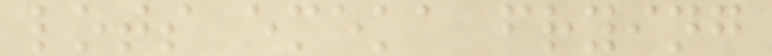lots emeka frying
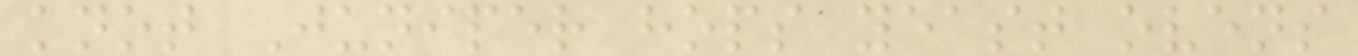knot Juniper hops yeast ovens
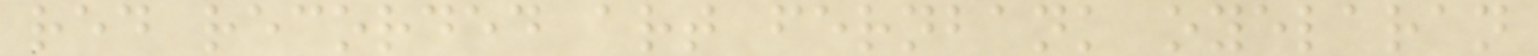red recorded art fernbank oyelaran
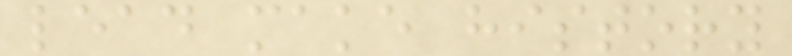lead make history
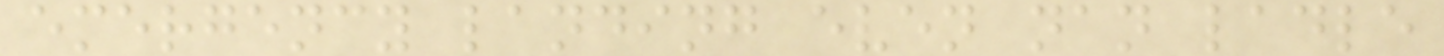emergency landing even nan ladle
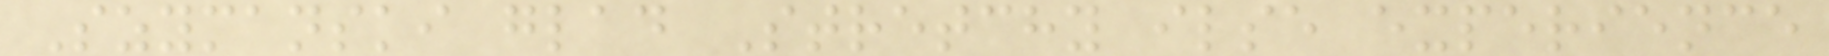Szymanski glad Stretchy ilse experience
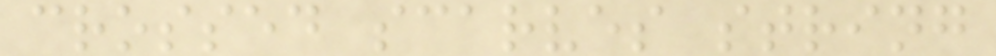crossed scarves string
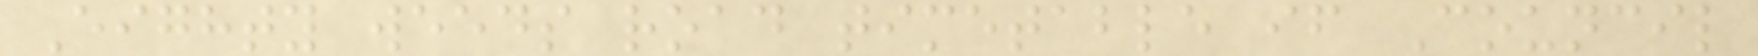Eighty weeds road timetable if Council
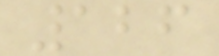126
